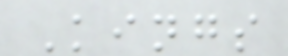Kings
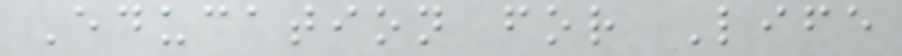Education for Life
